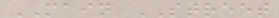MAIN STREET
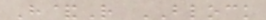H&R BLOCK
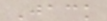Jack
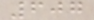607
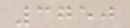3750
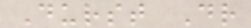Durst Dr
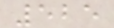525
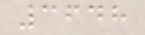3648
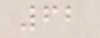62
